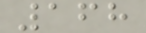168
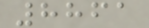8861
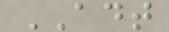ADT
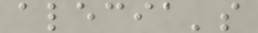alecia's
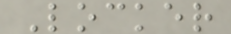Locker
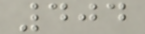404
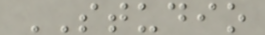STUDIO
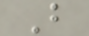B
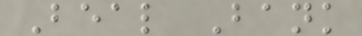Beal Bank
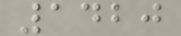1420
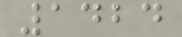1424
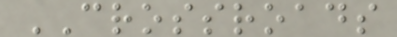CROSSROADS
